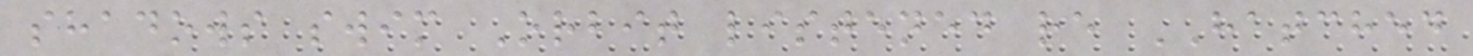shadows swim Orbit listened re HATCHED
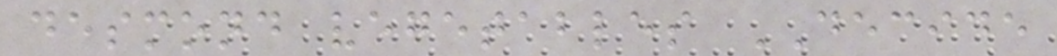desmond vegetables DECIDE
